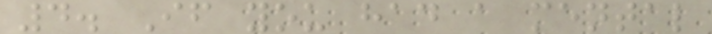4. If you had a mental
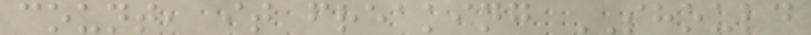count, it freaking SHOULD
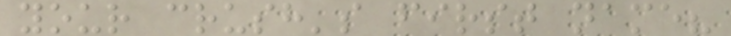your crush's first name?
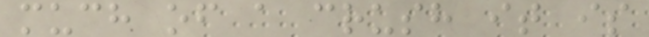much of a crush it is
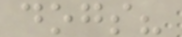dogs?
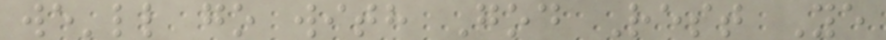we'll go with God Rest Ye
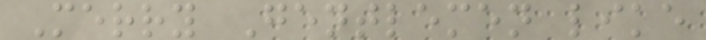Merry Gentlemen like
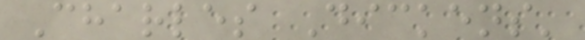Charles Dickens'
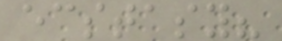ecstasy?
